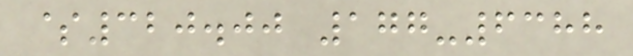$320.00 177-6388
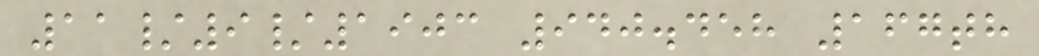11/9/1903 940.458 167th
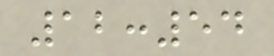12:54
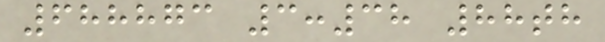688873 3:38 88th
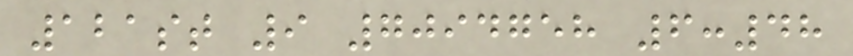121st 9 7094758 6:48
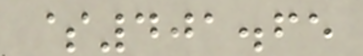$401.65
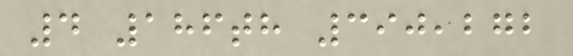4 186th 390,272
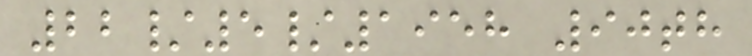22/5/1958 90th
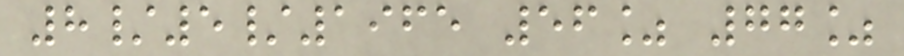8/5/1965 56% 77%
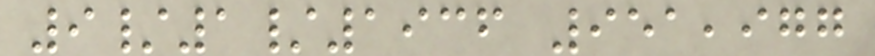9/1/1936 951,977
